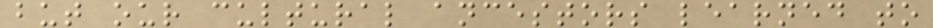but our cultural ancestors learned to
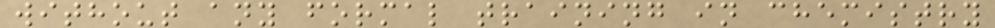without any formal training in chemistry
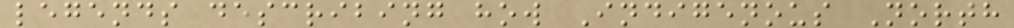legends describing how Indigenous North
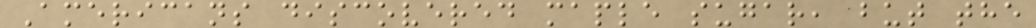Americans discovered maple sugar, but the
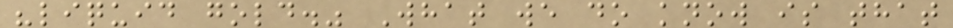"liquid gold." What we do know is that
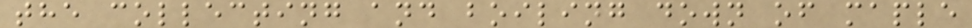the collecting and boiling down of maple
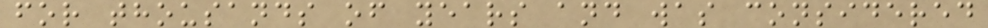for thousands of years and was considered
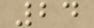24
